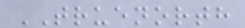TRUENORTH
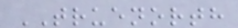TRUENORTH
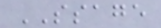SSAGE
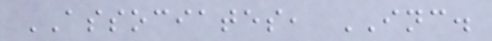ASSOCIATES, INC.
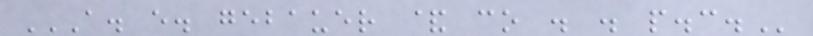A. E. GEBAUER & CO . . P.C.
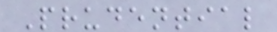Prudential
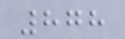878
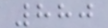880
